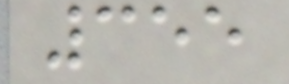355
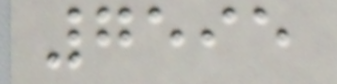7595
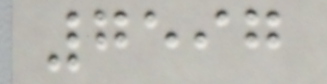7597
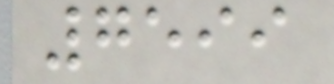7599
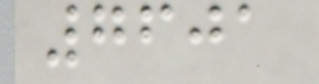7601
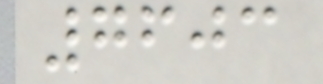7603
